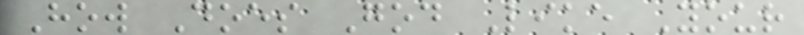How Does God Like Your
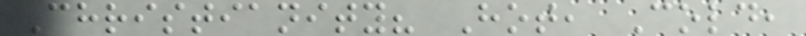Christianity? Hot, Cold,
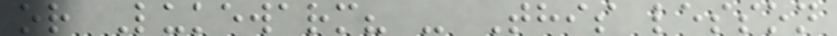or Lukewarm? - This lesson
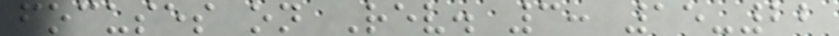focuses on Rev. 3: 15-22
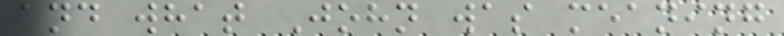and what John was meaning
